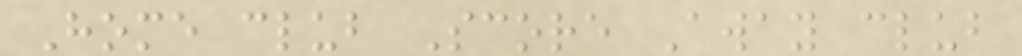Home club Score Away club
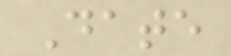Date
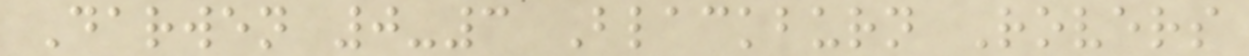Darwen 0-3 Blackburn Rovers
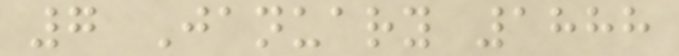7 January 1888
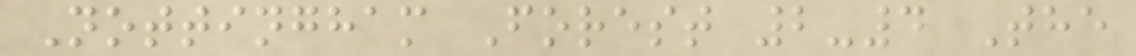Nottingham Forest 2-4 The
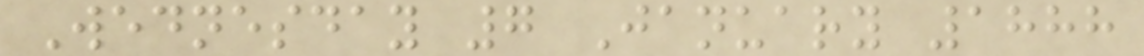Wednesday 7 January 1888
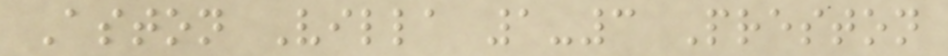Aston Villa 1-3 Preston
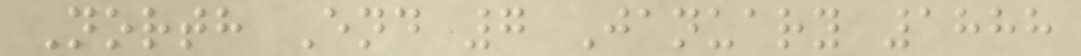North End 7 January 1888
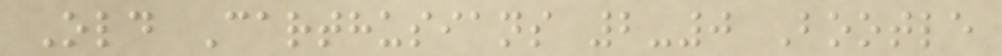Old Carthusians 2-0 Bootle
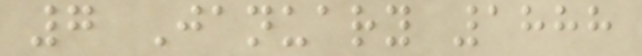7 January 1888
